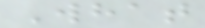What
